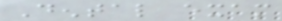Dental exam
